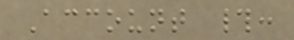Account #:
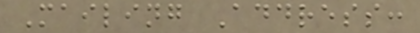Mailing Address:
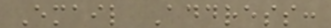Email Address:
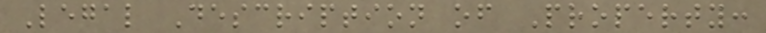Legal Description of Property:
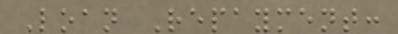Loan Repayment:
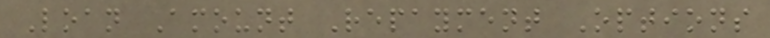Loan Amount Repayment Options
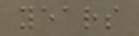years
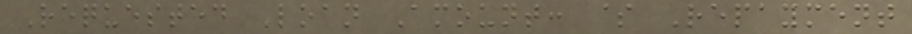Requested Loan Amount: $ Repayment
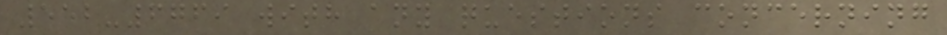552-6769 with any questions concerning
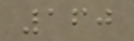160
